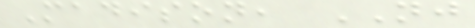Madison, NJ
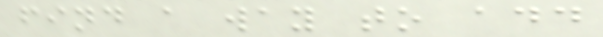find a way to add
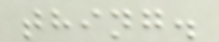thing.
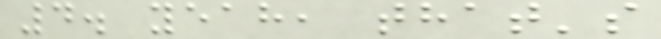4. yeah, that's
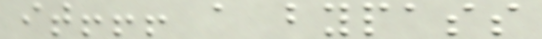it!!! a bypass
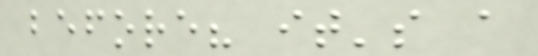before? it's a
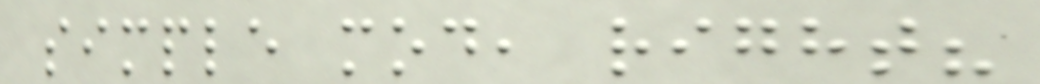simple mod, right?
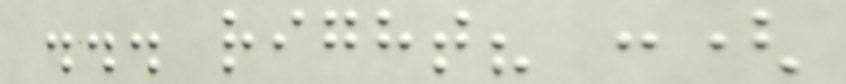... right? :(
